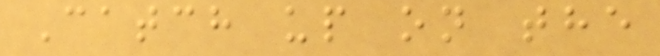Catch up on the
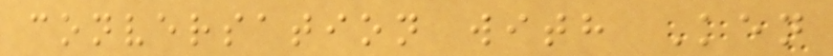conversation with Ken
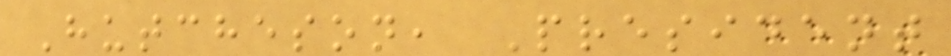Hutcheson, President
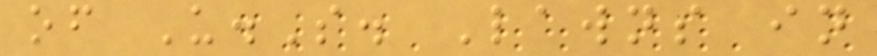of U.S. Lawns in
